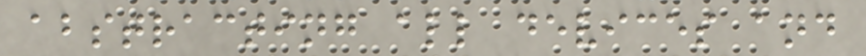abstracting all devices and
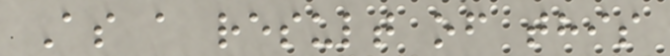As a result of this
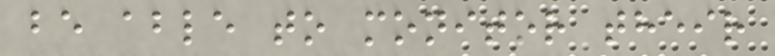be able to monitor their
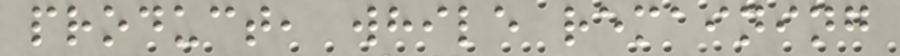product, while remaining
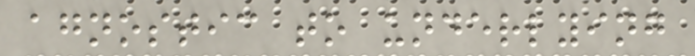agnostic to underlying
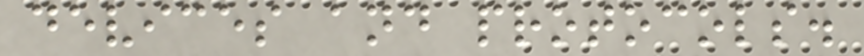devices and protocols.
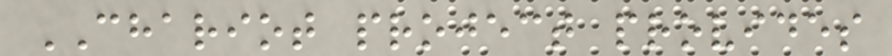CHARIOT project provides
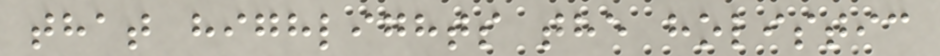that highlights the holistic
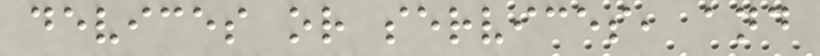devices or services, and
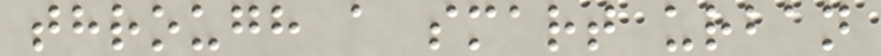through a smart urban
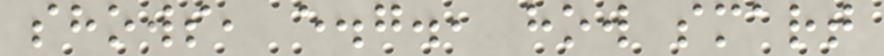shows, e.g., how smart
